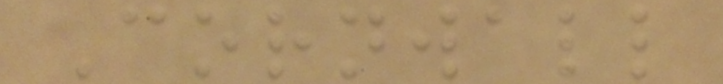Cornwall
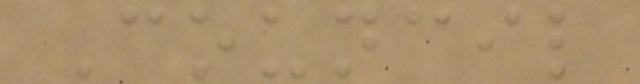Council
